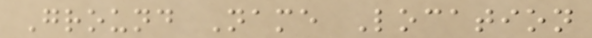Ground Name Location
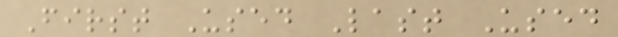First Used Last Used
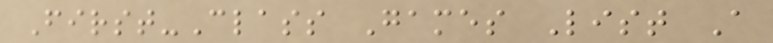First-Class Games List A
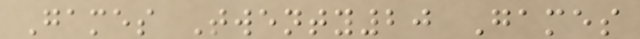Games Twenty20 Games
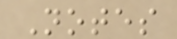Notes
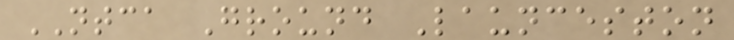NTCA Ground Launceston
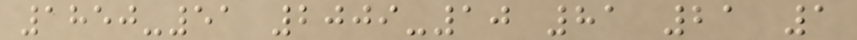1850-51 2009-10 81 21 1
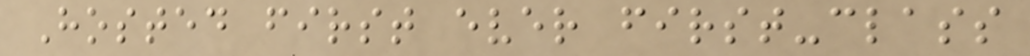Hosted first ever first-class
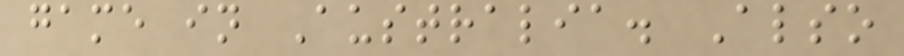game in Australia. Also
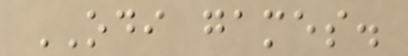ODI games.
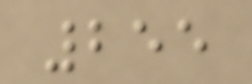255
